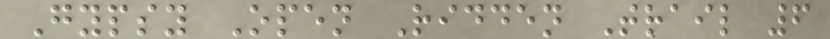Gypsy Open Ridden Trail 6
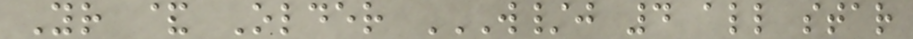Yr & Older W/J 4 ALL STAR
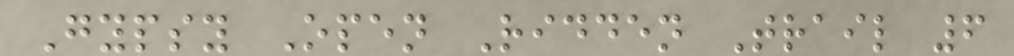Gypsy Open Ridden Trail 6
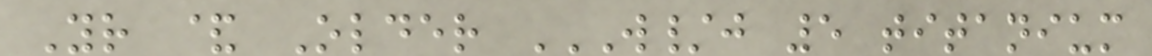Yr & Older W/J 5 TITANIUM
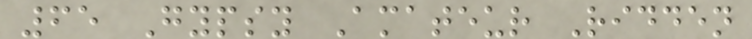65 Gypsy Amateur Ridden
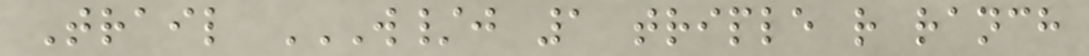Trail W/J 1 TRIPLE R RANCH
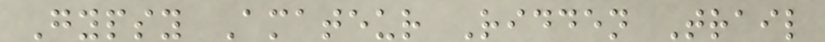Gypsy Amateur Ridden Trail
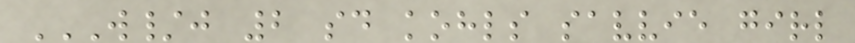W/J 2 SD KOHLS SAVVIE GIRL
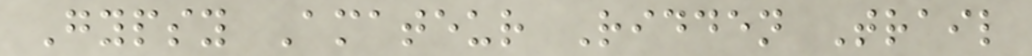Gypsy Amateur Ridden Trail
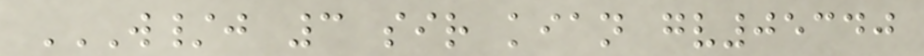W/J 3 SIR KIAN GV05340
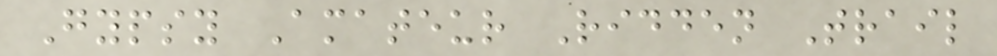Gypsy Amateur Ridden Trail
